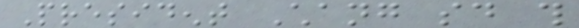President Chang said this
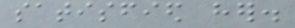satisfied her.
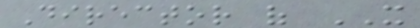Director of IT
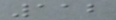112
